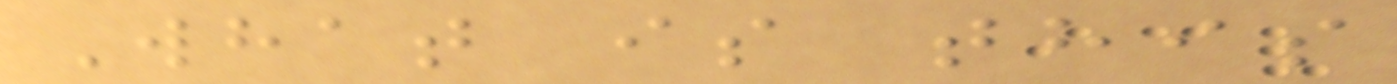What is this
